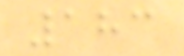183
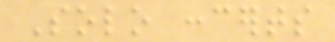Solo concerts
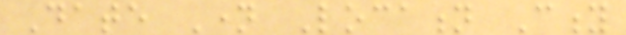Date Name Location City
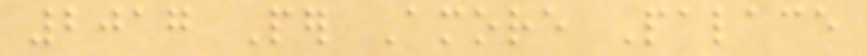2017 Per Amore Palace
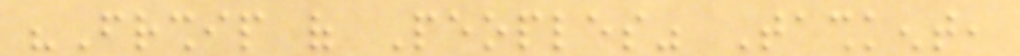"Friendship of Peoples" Tashkent,
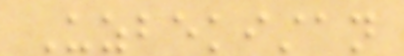Uzbekistan
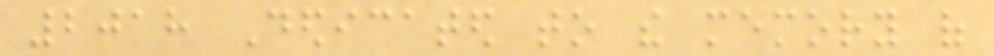2018 Dedicated to the memory of
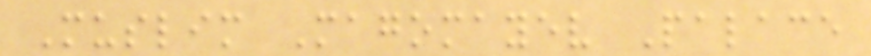Muslim Magomayev Palace
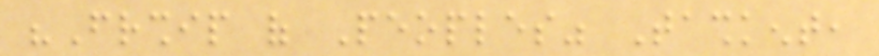"Friendship of Peoples" Tashkent,
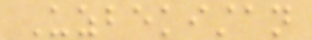Uzbekistan
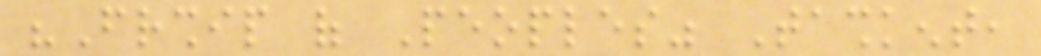"Friendship of Peoples" Tashkent,
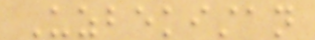Uzbekistan
